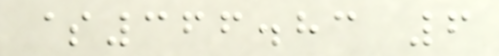$366.83 6
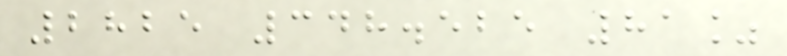2825 348.525 81%
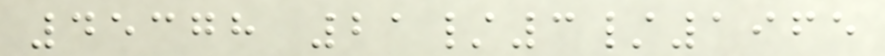45378 21/3/1965
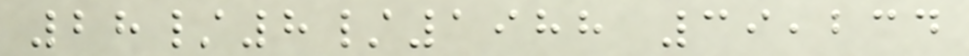28/8/1988 39,234
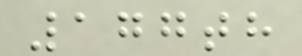177th
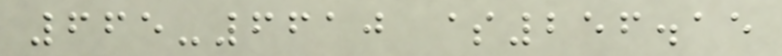665-6610 $256.15
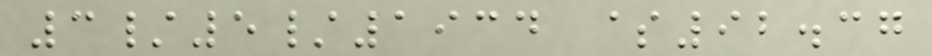3/5/1934 $92.37
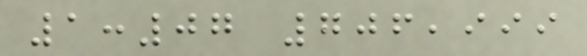1:07 706,999
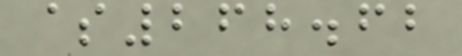$268.62
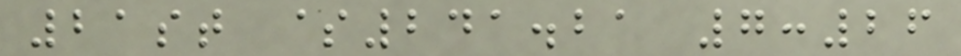21st $241.21 7:26
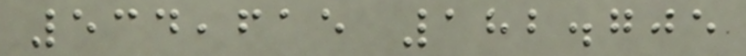534,615 182.705
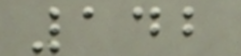142
